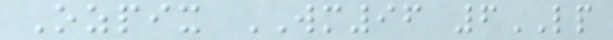Ozpix WM96 6LP
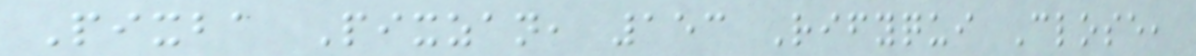Pixba Pixzan, 153 Rifyqui Close,
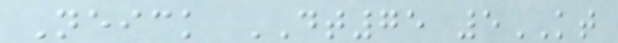Neick DT75 5KT
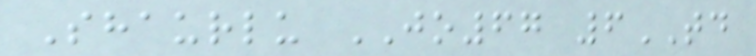Shaurlu JO67 6TD
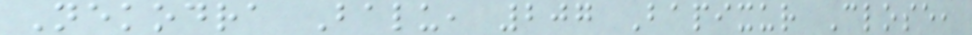Nekodra Balu, 207 Bapixur Close,
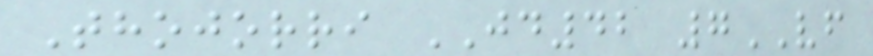Thojorri JD42 7VF
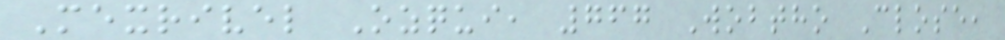Mexrivel Ozqui, 767 Wobtho Close,
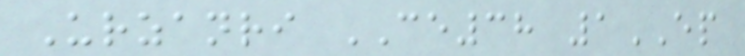Urzanri CE38 1EP
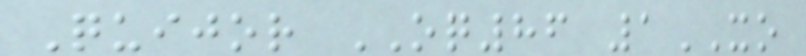Quijor OQ86 1XO
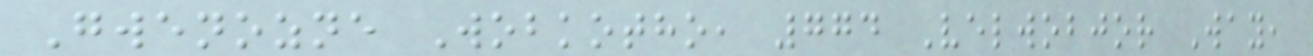Gwenozne Wobkotho, 774 Velwobjor Way,
